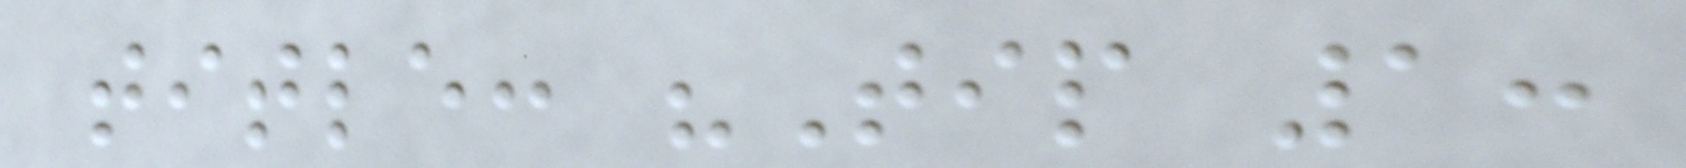title: "Tip 1:
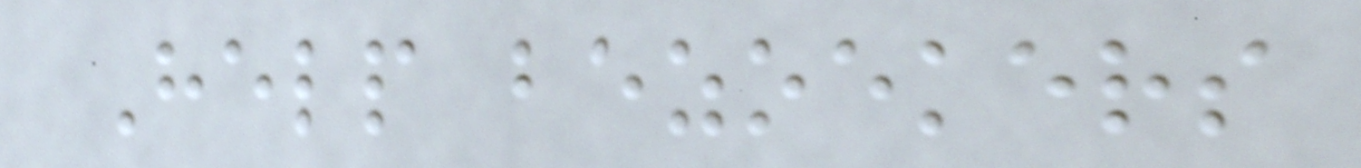Help bezoekers
